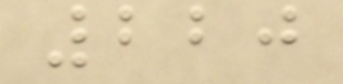220
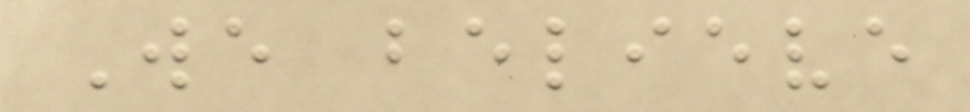We believe
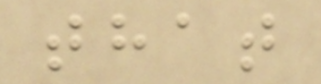that
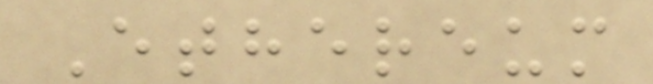Ethereum
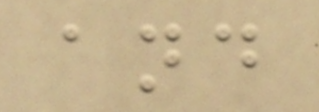and
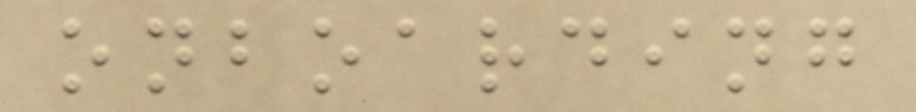onboarding
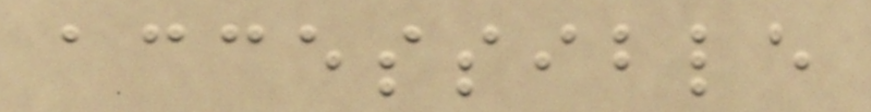accessible
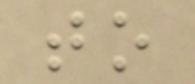to
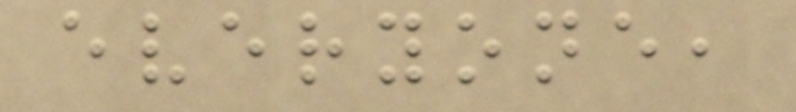everyone,
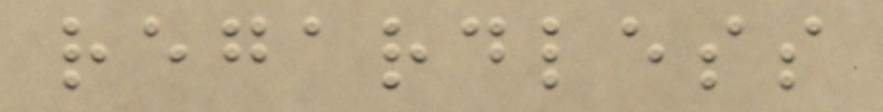regardless
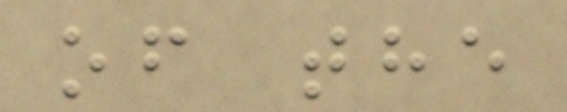of the
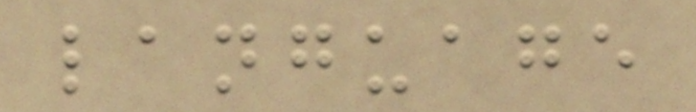language
